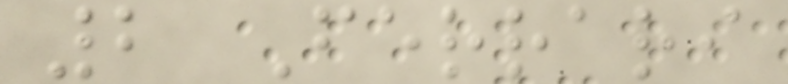2 Ferrari
